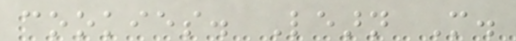cookies. Learn More.
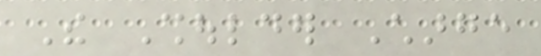The Shoulder Charge
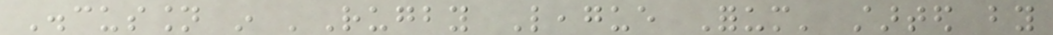Discussion in 'Rugby League Forum' started by
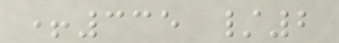+335 /2
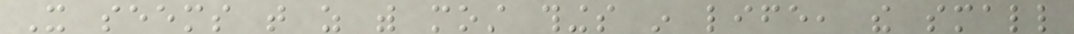It seems that as with most things in life, the small
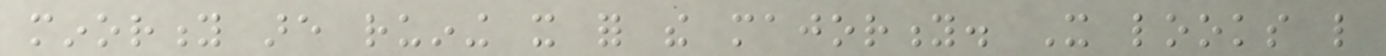minority are ruining it for the majority. It looks like
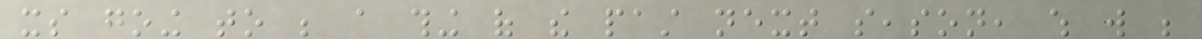its going to be a thing of the past next season, which will be
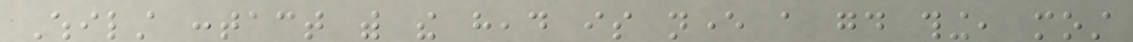Whilst contact with the head is never a good thing, most
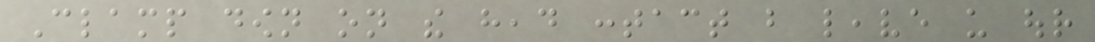Clamp down on the head contact but leave us our
